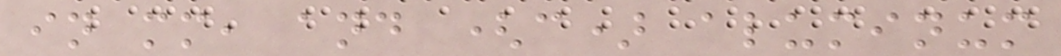in mm, and (c) aluminum
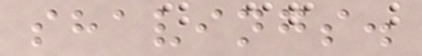shavings.
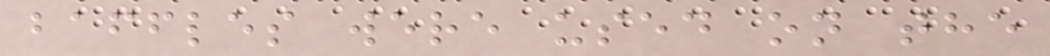baffles were used on the
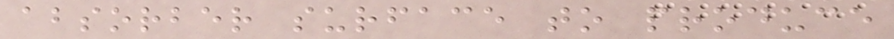absorber surface to produce
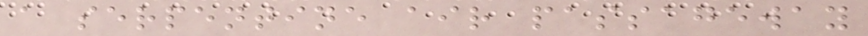a serpentine air passageway
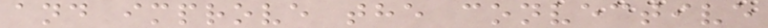and improve the convective
